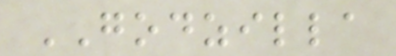GODZILLA
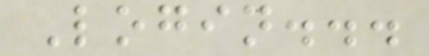Login...
